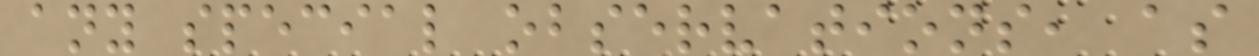any special observations, as
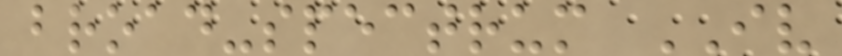broad-spectrum IV
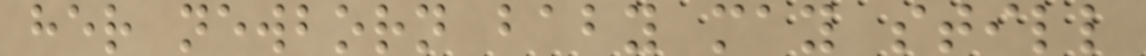her newborn baby may still
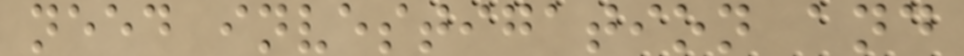need investigation and
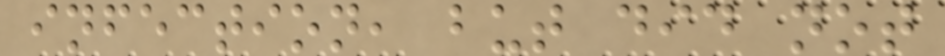infection, but did not
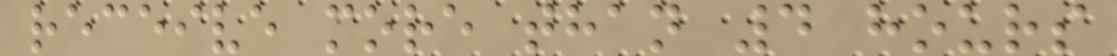receive more than 4 hours
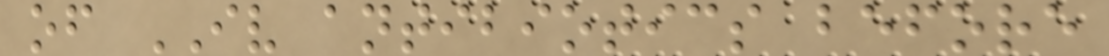of IV antibiotics before
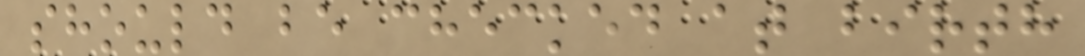should be checked at birth
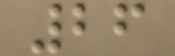26
